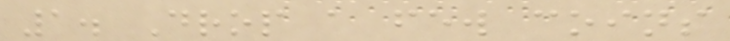1. Drop a few coins
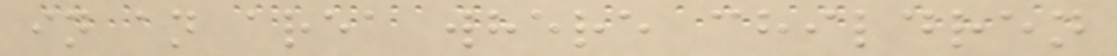in an area where children
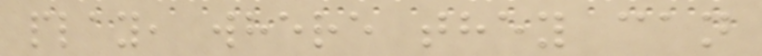play, where they can
